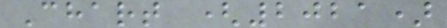Chart (2021)
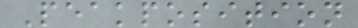Peakposition
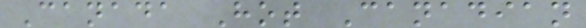Canada Hot Canadian
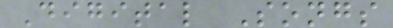Digital Songs
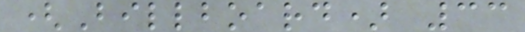(Billboard) 33
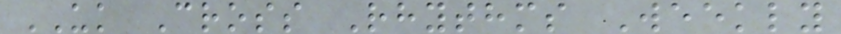UK Cross Rhythms Weekly
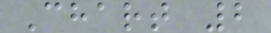Chart 2
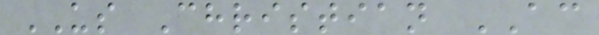US Christian AC
